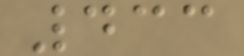433
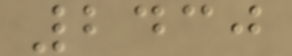2430
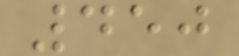450
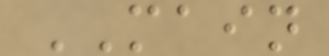MAIN
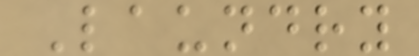Laundry
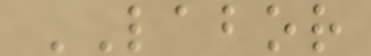LABOR
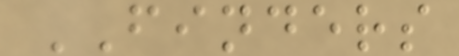FINDERS
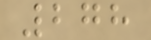278
